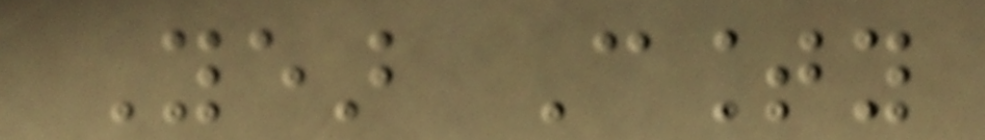Year County
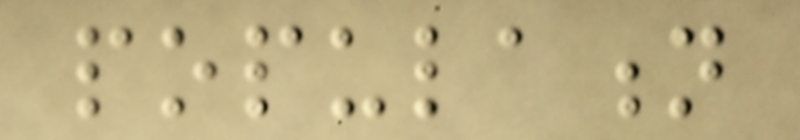population
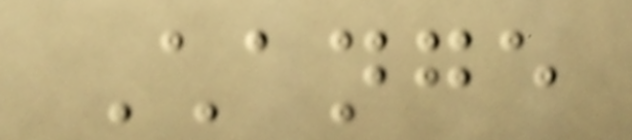Change
